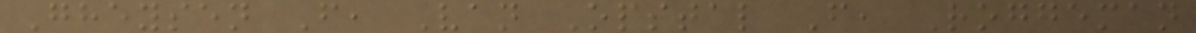Gheysen F, Van Opstal F, Roggeman
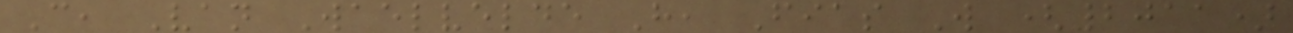C, Van Waelvelde H, Fias W (2011)
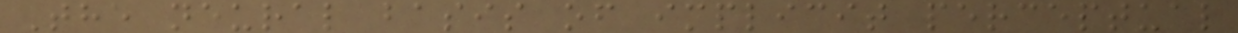The neural basis of implicit perceptual
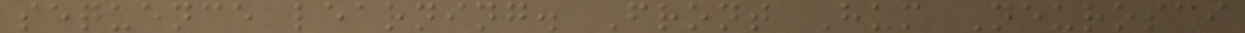sequence learning. Front Hum Neurosci
